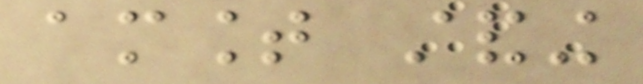amount standing
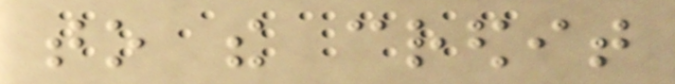to the credit
